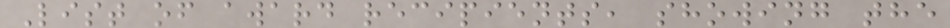List of award recipients, showing the
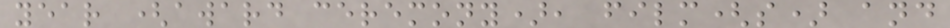year (award ceremony), film(s) and
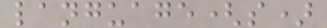language(s)
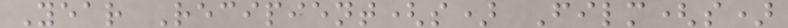Year Recipient(s) Film(s)
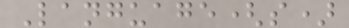Language(s)
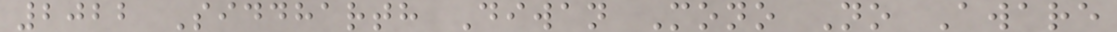2022 Siddharth Diwan Mono No Aware
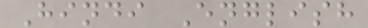Hindi English
